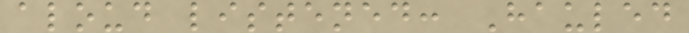aloud listened: Hauled
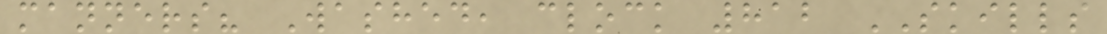manners? Washed, clock 812 SKILLS
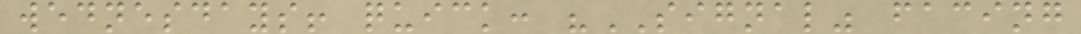wednesdays! quick: "SIGNAL" facing
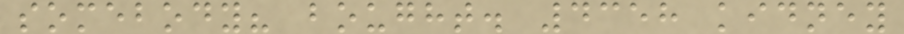somebody? bought. 4358 kidney
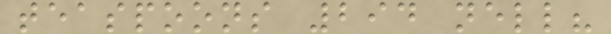teaspoons 294 nell?
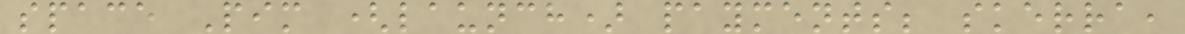space Pim (launch) payments; skerra,
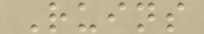Ruins
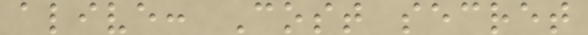alive: Cost secret
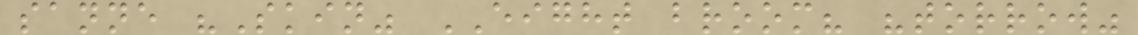sanne "Skin" EIGHT broom? "torrow"
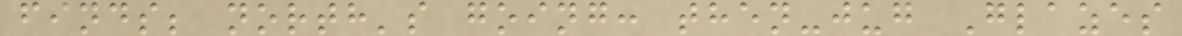finds; north's going: then-jug Glazes
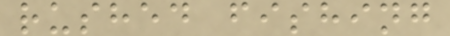rushed fishing
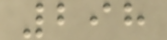298
